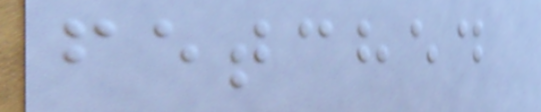fetched
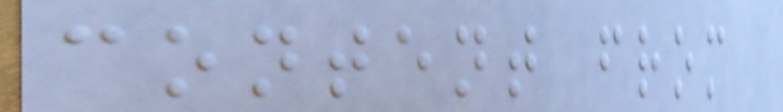content from
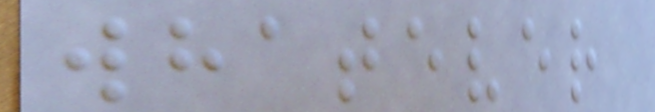whatever
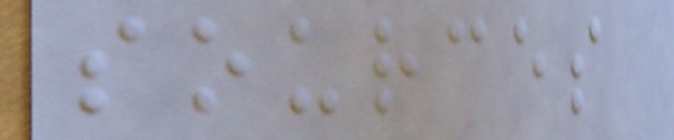sources
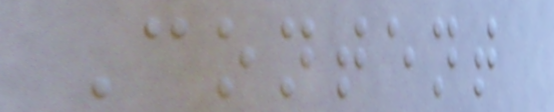Content
